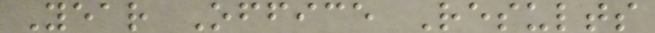Year Office Results
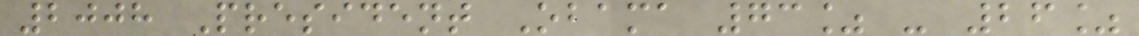2008 President Obama 73% - 26%
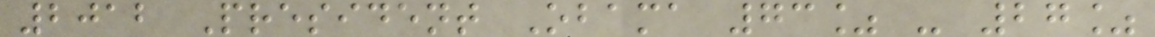2012 President Obama 73% - 27%
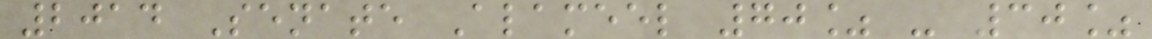2014 Senate Alameel 70% - 30%
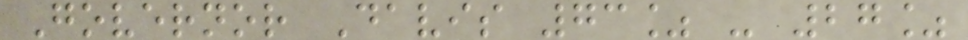Governor Davis 73% - 27%
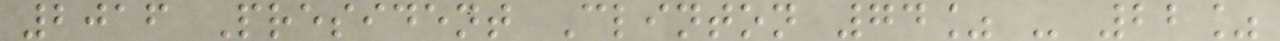2016 President Clinton 74% - 22%
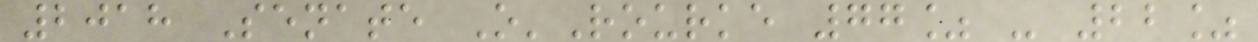2018 Senate O'Rourke 77% - 22%
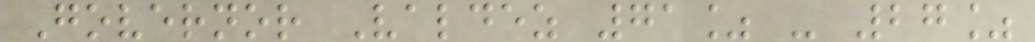Governor Valdez 71% - 27%
